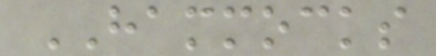HAMMOCKS
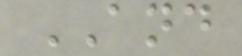AND
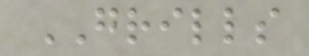GRILLS
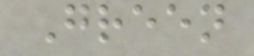Green
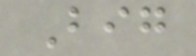Big
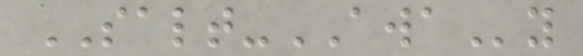SALT-AWAy
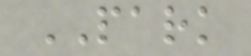PARK
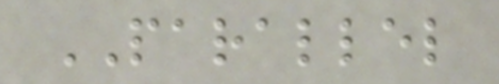PARALLEL
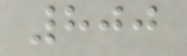800
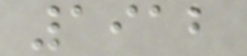1912
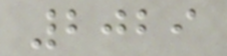2029
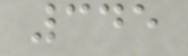345
